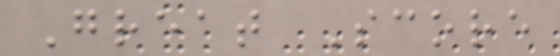Great Score
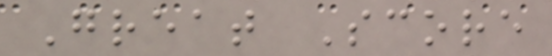Great Score
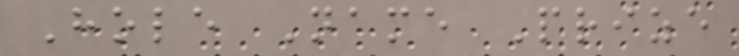Hole Name Prize
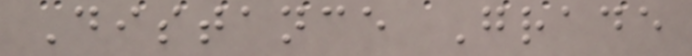Distance Grade
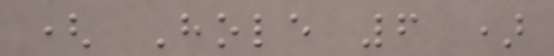( Hole 6 )
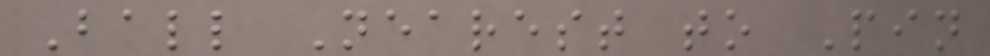Ball Nearest to Pin
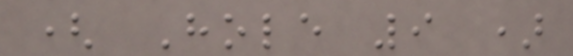( Hole 9 )
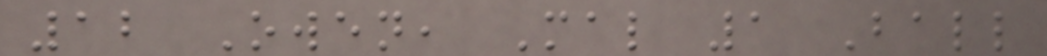12 Owen, Mal 1 Ball
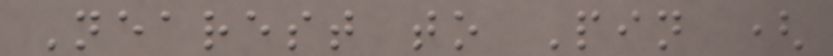Nearest to Pin (
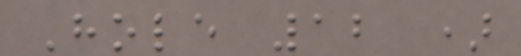Hole 12 )
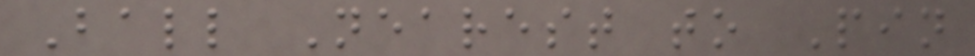Ball Nearest to Pin
